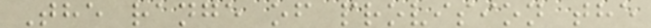The range of provision the
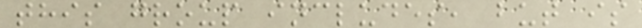this group includes, but is
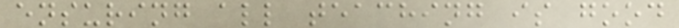ensuring all teaching is good
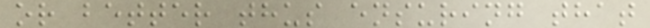or better thus ensuring that
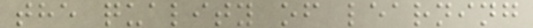the quality of learning
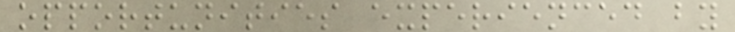opportunities experienced by
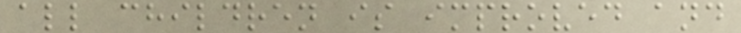all children is improved and
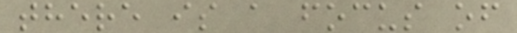there is a focus of
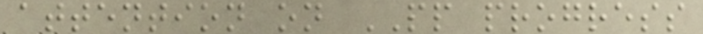attention on PP progress
